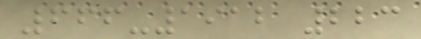666-1912 223
